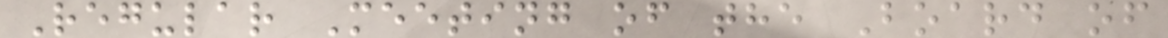Regular Meeting of the Board of
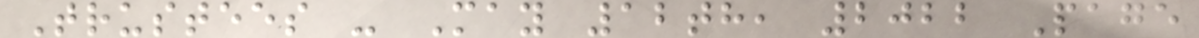Trustees - May 12th, 2022 Page
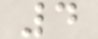4
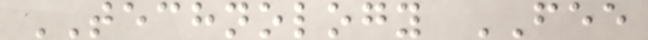TECHNOLOGY FEE
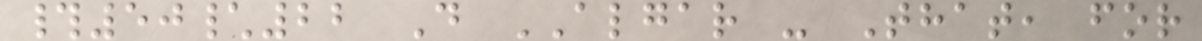#50\22 D ALGAR - That, for
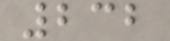232
